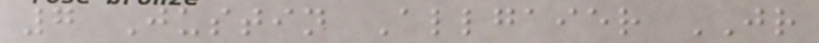7 Justin Allgaier JR
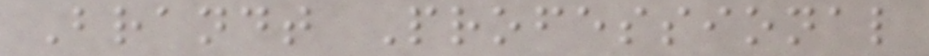Brandt Professional
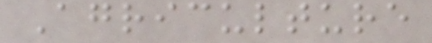Agriculture
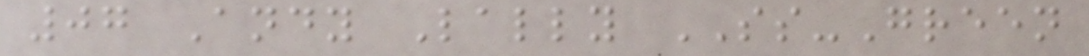07 Andy Lally SS-Green
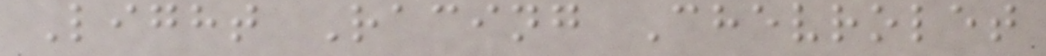Light Racing Chevrolet
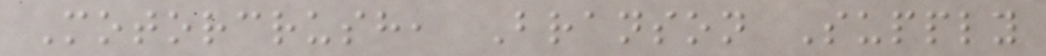Motorcrush, Branson Supply
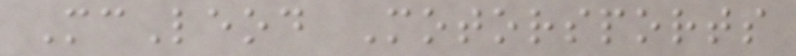McLeod Motorsports
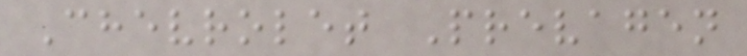Chevrolet Prevagen
